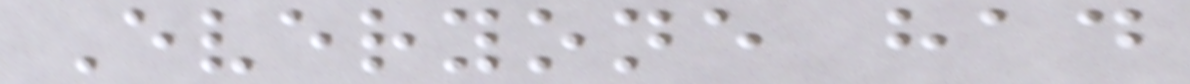Everyone had
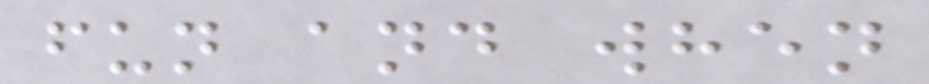fun and when
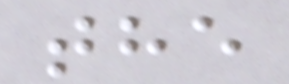the
